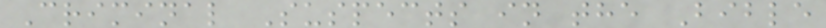Criminal Suspects in the Bible
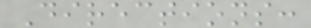Directions:
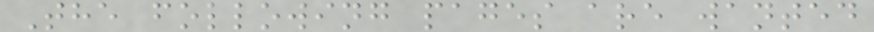The following pages are wanted
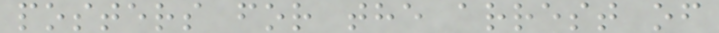posters for the arrest of
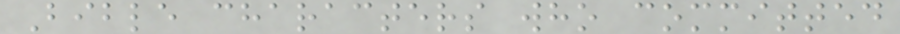Bible characters who committed
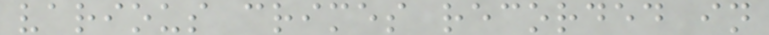various crimes recorded in
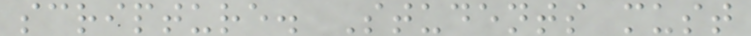scripture. Students must
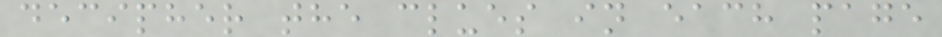decipher the clues in each page
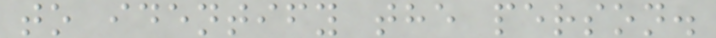to identify the person.
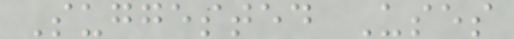Suggested Uses
